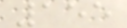155
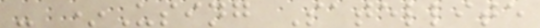- *Using Satellite
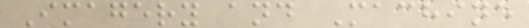Imagery and Machine
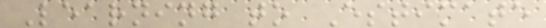Learning to Estimate
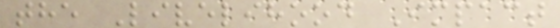the Livelihood Impact
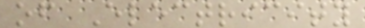of Electricity
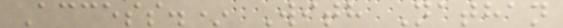Access.* With Nathan
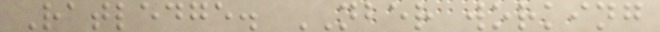Ratledge. NBER working
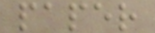paper
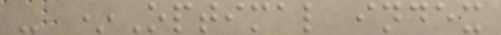- *Optimal index
